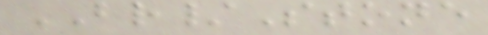BR/Stone
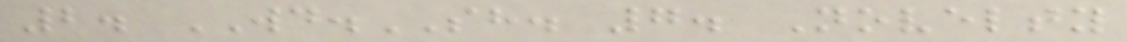2. WD.SH. 7. Novelty
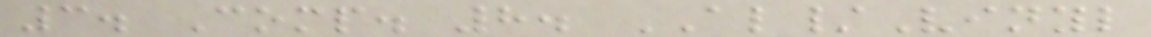3. Comp. 8. AL/Vinyl
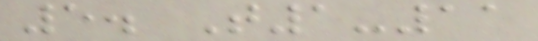5. T1-11
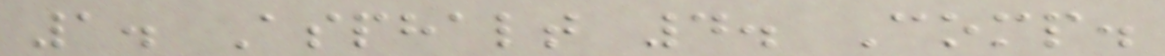1. Asphalt 4. Comp.
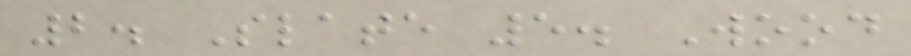2. Slate 5. Wood
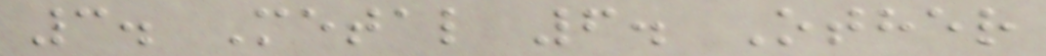3. Metal 6. Other
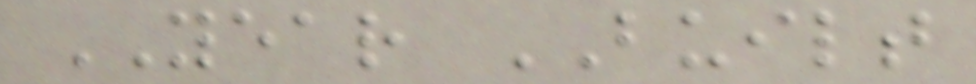YEAR BUILT
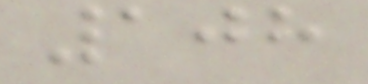108
